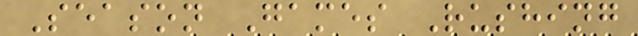Season Games Rushing
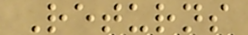Returns
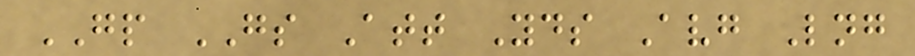GP GS Att Yds Avg Lng
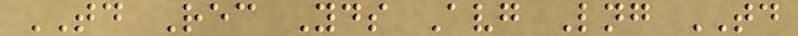TD Rec Yds Avg Lng TD
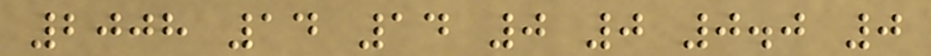2008 14 14 0 0 0.0 0
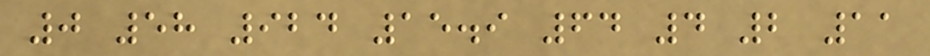0 58 924 15.9 64 4 2 11
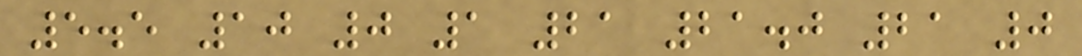5.5 10 0 1 21 21.0 21 0
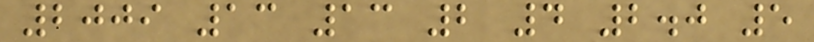2009 13 13 2 4 2.0 5
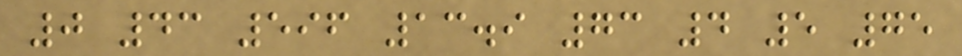0 43 596 13.9 73 4 5 75
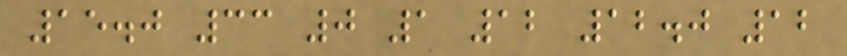15.0 33 0 1 12 12.0 12
